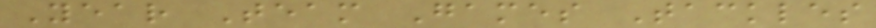Year Team Games Tackles
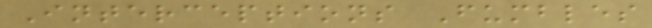Interceptions Fumbles
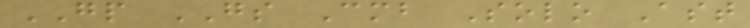GP GS Cmb Solo Ast
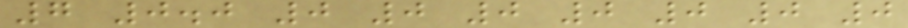7 0.0 0 0 0 0 0 0 0
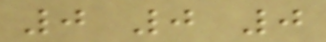0 0 0
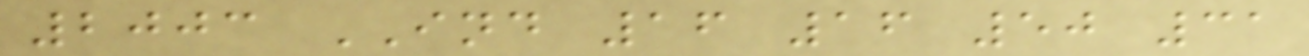2003 IND 16 16 50 31
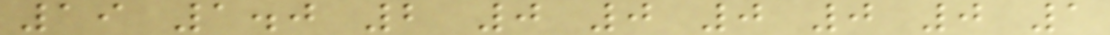19 1.0 2 0 0 0 0 0 1
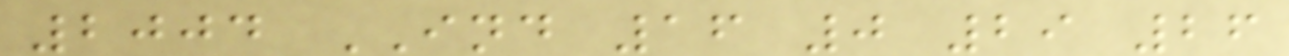2004 IND 16 0 29 26
